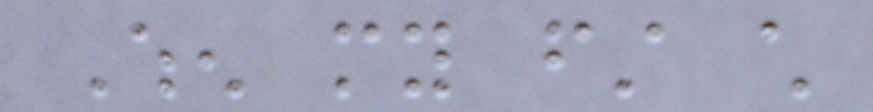When my first child
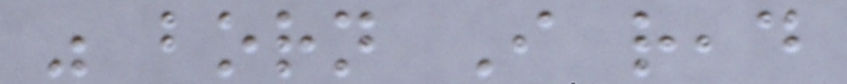was born I read
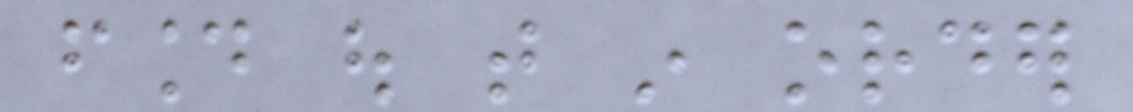found out that in order
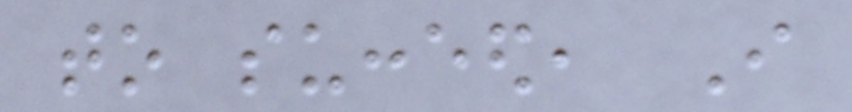to succeed, I
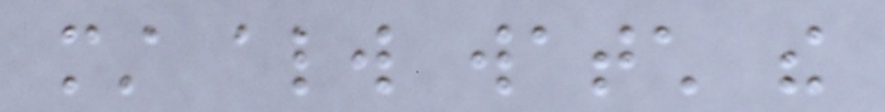must always watch the
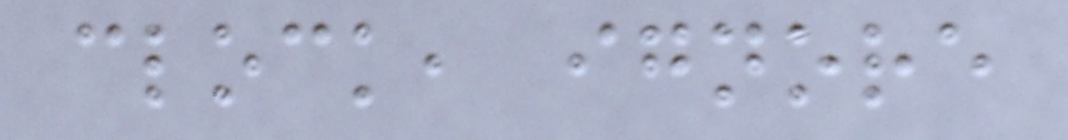clock, ignore
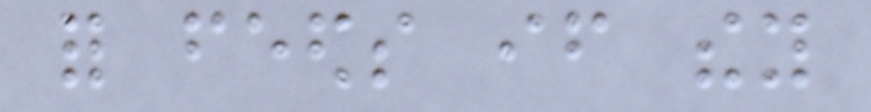for feeds if they
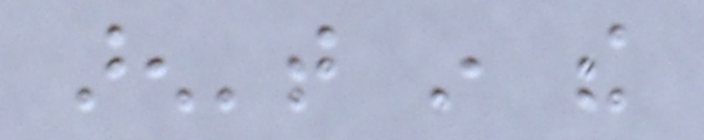aren't in the
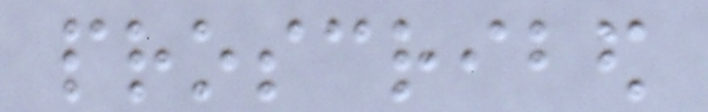proscribed
